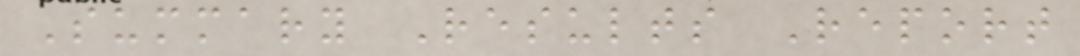Summary Results Report
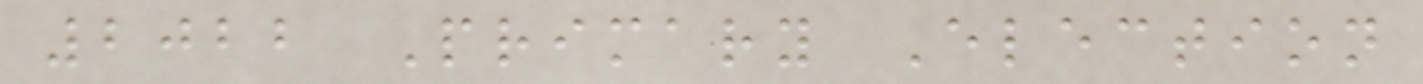2022 Primary Election
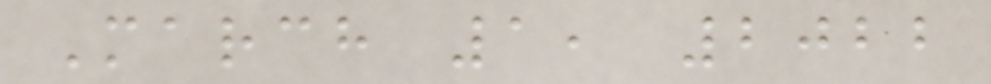March 1, 2022
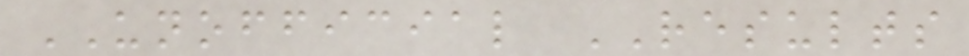UNOFFICIAL RESULTS
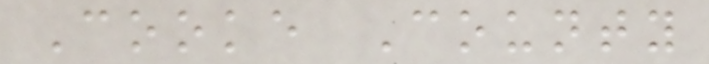Cooke County
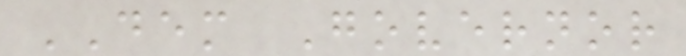DEM Governor
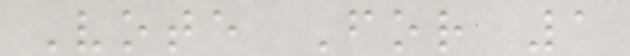Vote For 1
